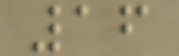16
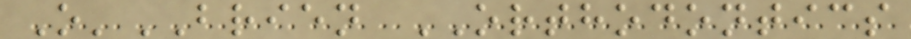O'BRIEN ORTHODONTICS
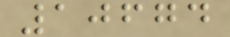10674
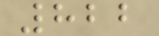822
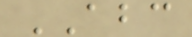ABC
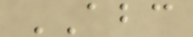ABC
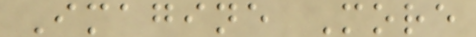Imagine More
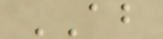AB
